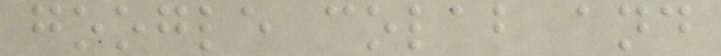google colab and
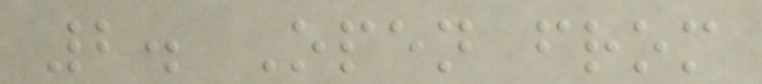2. Open from
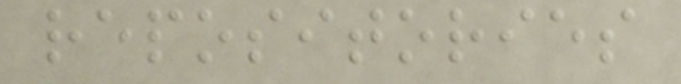repositories
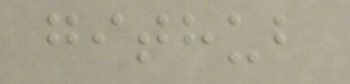github
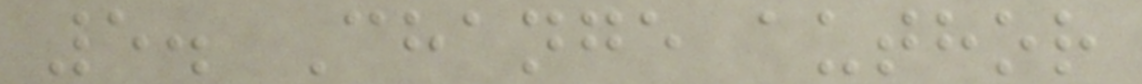5. Change author
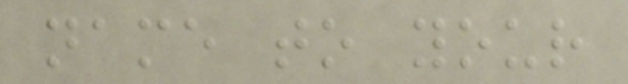name to your
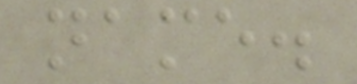name.
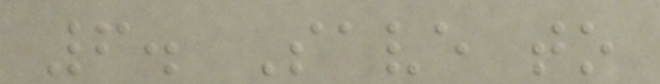6. Save to
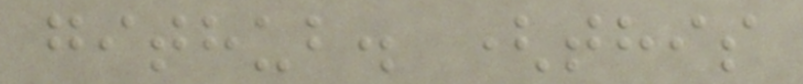github. (this
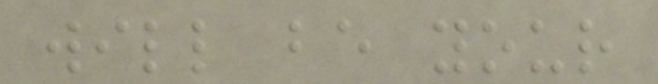will be your
